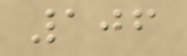106
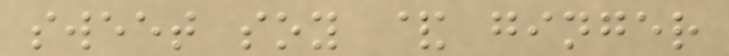sweet soy & ginger
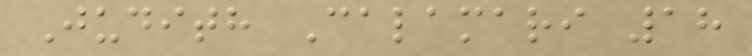Judith Calamari 18
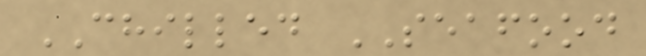CHILLED SEAFOOD
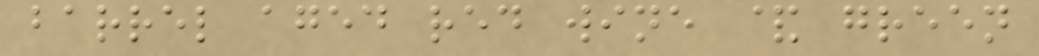barrel aged red wine & green
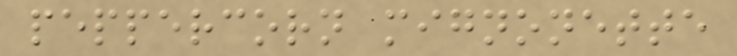peppercorn mignonette
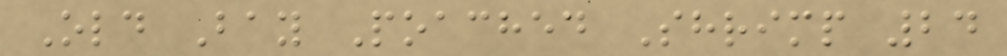Old Bay Poached Shrimp 24
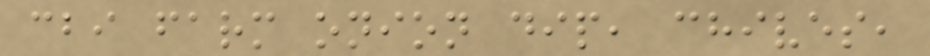cbi farm onion dip, chives,
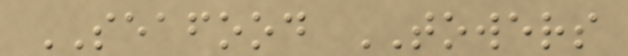SEAFOOD TOWERS
